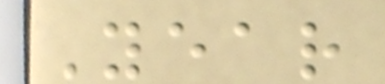Year
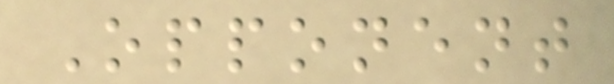Opponent
